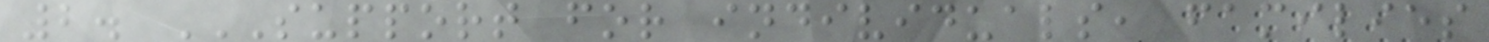2. SUPPORT FOR INDIVIDUALS, FAMILIES
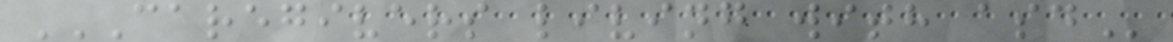CAREGIVERS LIVING WITH ASD
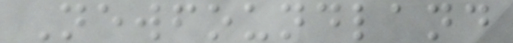Newfoundland
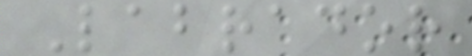Labrador
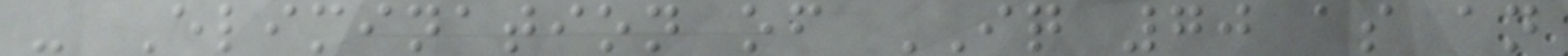- Elimination of IQ 70 as an
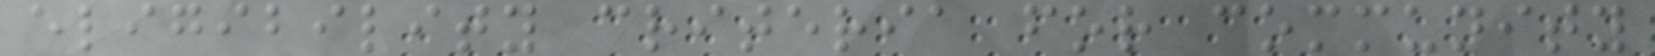eligibility criteria for community
